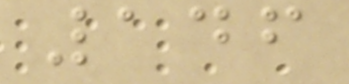146
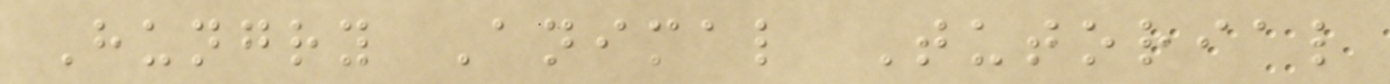Hungry Animal Tutorial
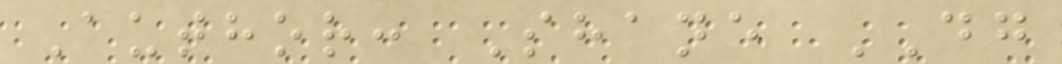Author: Shane DG
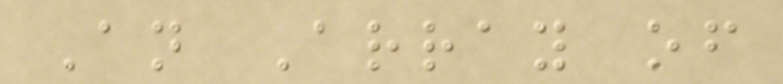An Array of
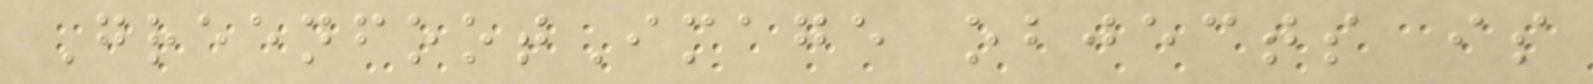GreenfootImage objects is
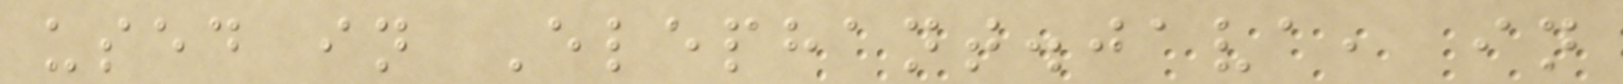used in Elephant.java, in
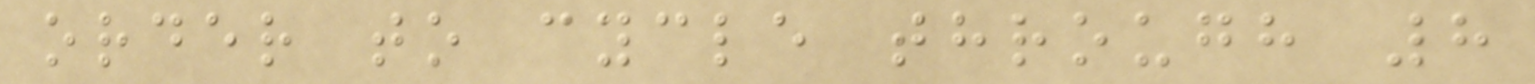order to cycle through 8
